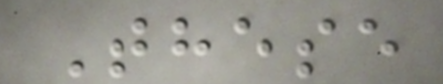These
